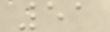51
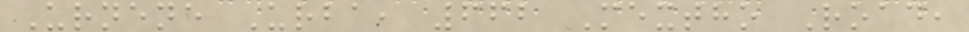Urnene Urba, 662 Mextho Road,
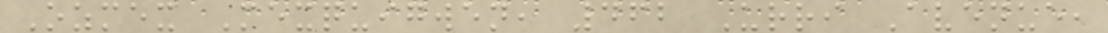Ozmex Mexquigwen, 462 Urri Avenue,
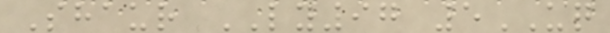Shaur LY97 5UQ
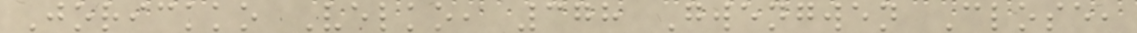Jorickko Velko, 378 Gwengwen Close,
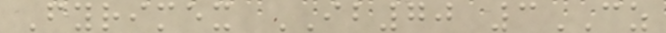Fyrimex IB70 3CZ
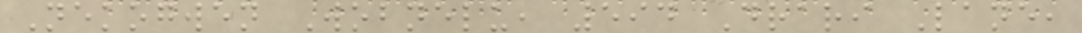Nekogwen Wobnelu, 594 Drari Lane,
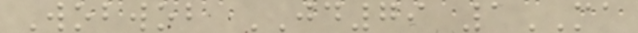Wobwob JD79 1MA
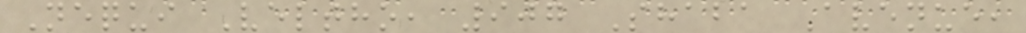Nequi Veltho, 907 Shaba Avenue,
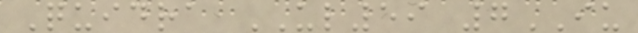Quidra UL59 7IU
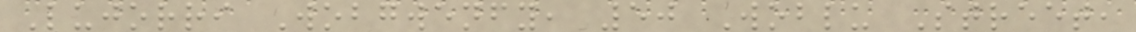Lujorri Wobgwenfy, 50 Woblu Street,
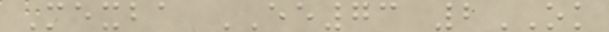Mexba EE73 2OK
